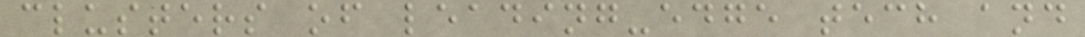clusters of leading-edge tech and
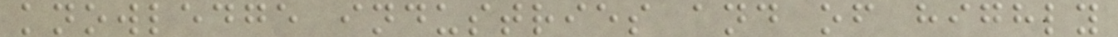knowledge industries and of highly
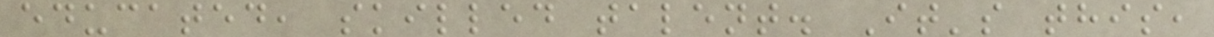educated, skilled talent. It's this,
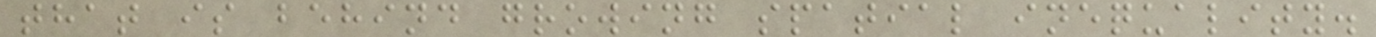that is behind growing spatial inequality.
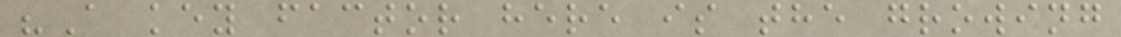"A key factor here is the growing
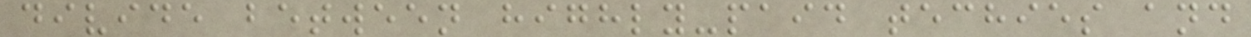divide between highly-paid techies and
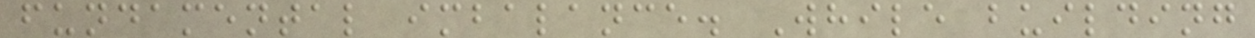fundamental imbalance. While building
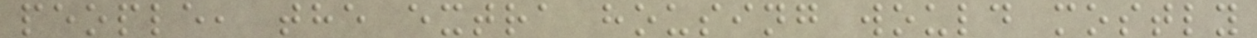people, the extra housing would mostly
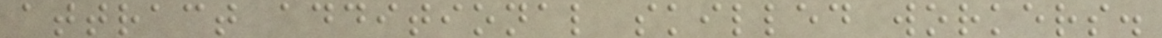attract additional skilled workers.
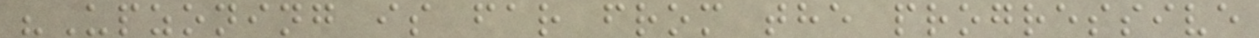"Upzoning is far from the progressive
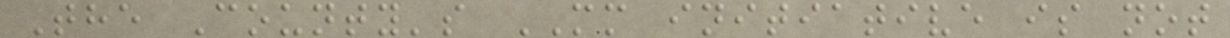The County's MM initiative is not
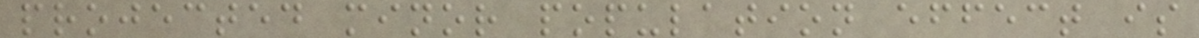projected minor population effect is
